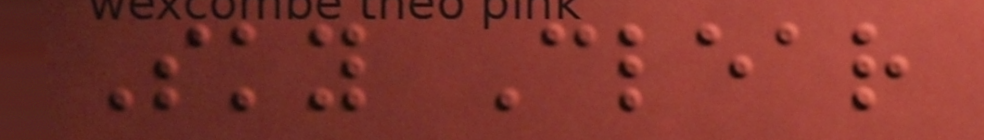Sky Clear
